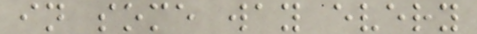in some way every
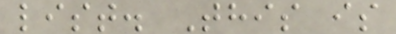list. This is
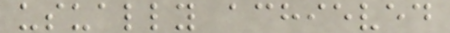usually achieved
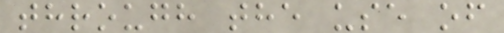through the use of
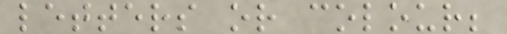letters or colour;
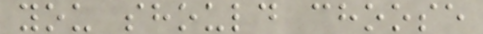you should choose
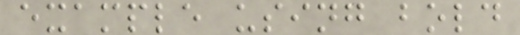example using bold
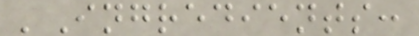'Ingredients:
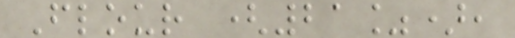Flour (21%),
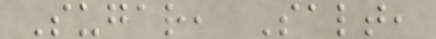Sugar, Salt,
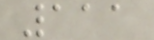111
